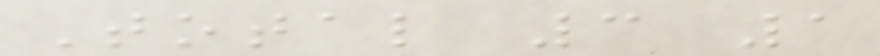Total 3 1
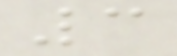3
